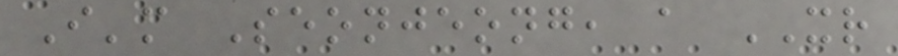I'm Seonjeong, a XR
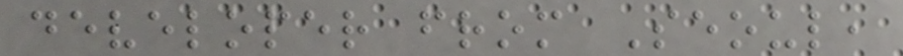developer from Seoul,
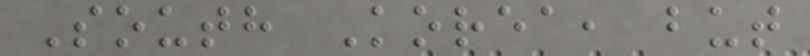South Korea, but
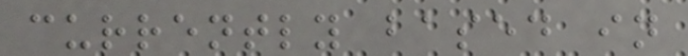currently based in
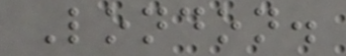London.
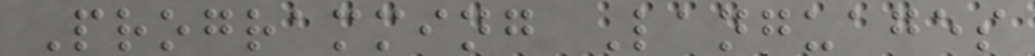Programming Languages
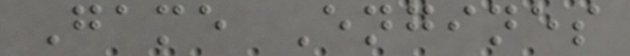Game Engines
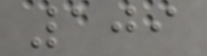109
